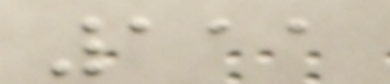111
